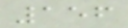156
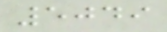5049
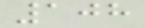108
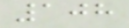108
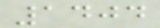1404
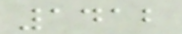1412
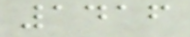1416
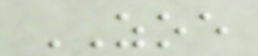ZOE
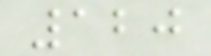120
